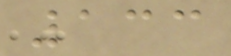133
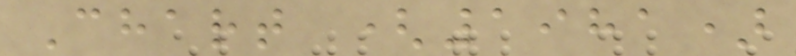Chart (1981)
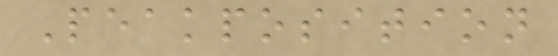Peakposition
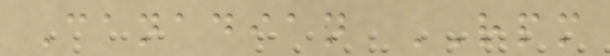Canadian RPM
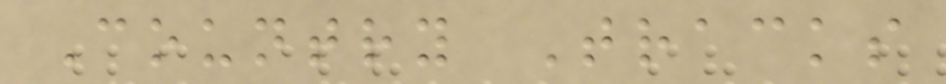Country Tracks
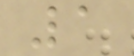1
